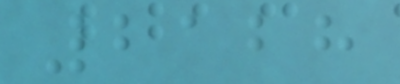2128
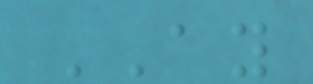AY
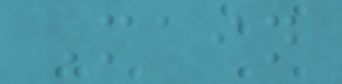Main
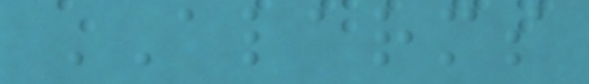ALARMS
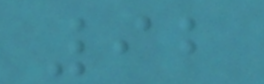92
